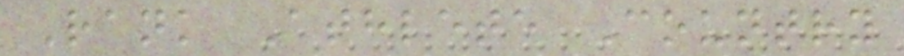Rank Athlete Country
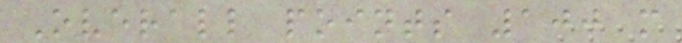Overall points 100 m
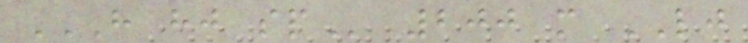H HJ SP 200 m LJ
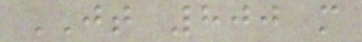JT 800 m
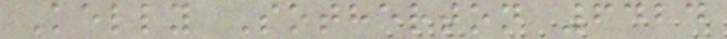Kelly Sotherton 6424
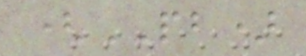(PB)
